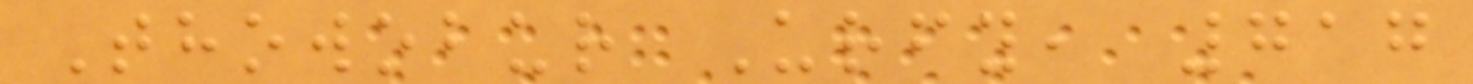Thowobur Urfy, 717
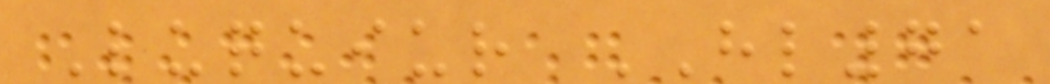Luquiur HL71
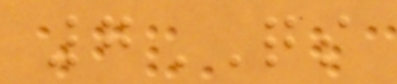7QS
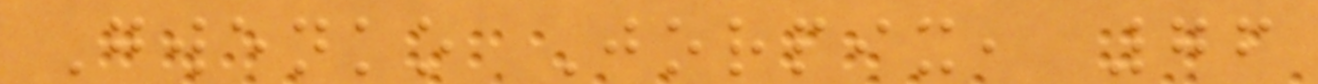Gwenko Jorpix, 76
